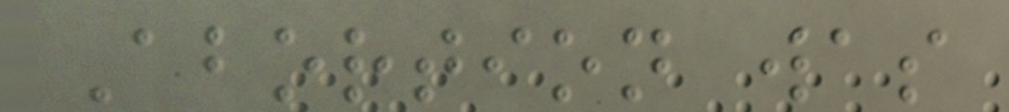Abortion was
